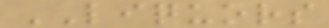LIQUORS
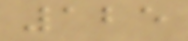125
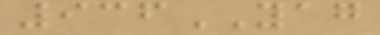936YAG
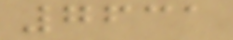7631
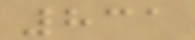831
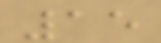15
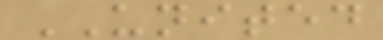UNITED
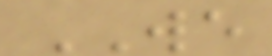WE
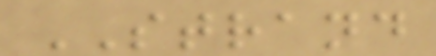STRAND
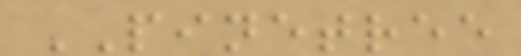PINETREE
